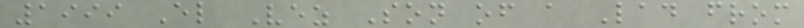1999 El Vez Son of a Lad from
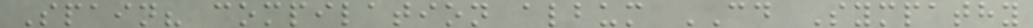Spain? compilation album CD Sympathy
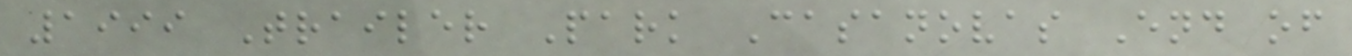1999 Trailer Park Casanovas End of
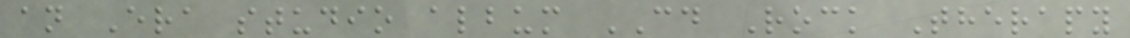an Era studio album CD Rock Therapy
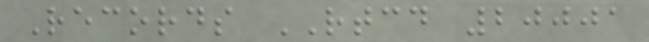Records RTCD 20001
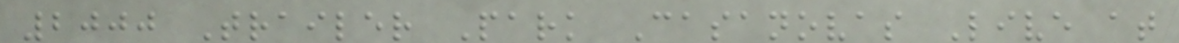2000 Trailer Park Casanovas Live at
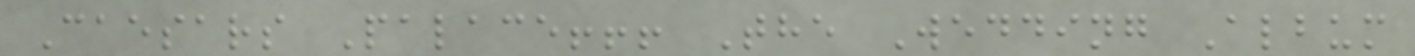Caesars Palace!!! The Wedding Album
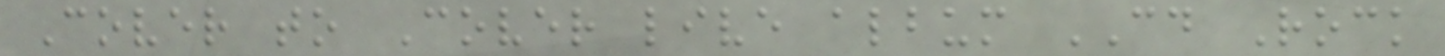Cover to Cover live album CD Rock
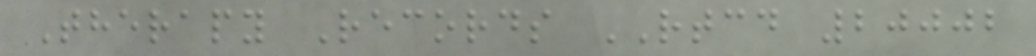Therapy Records RTCD 20002
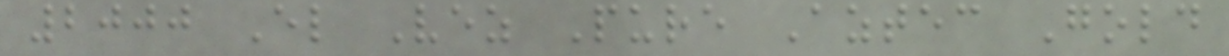2000 El Vez Pure Aztec Gold
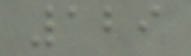129
